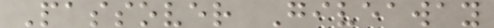Passover Giveaway
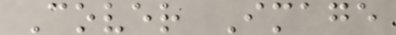Cover Image
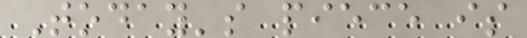Today's piece is
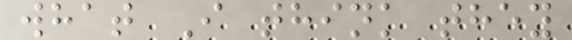what I think they
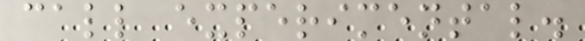call experimental.
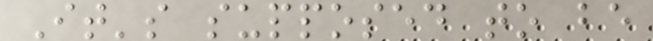It's supposed to be
